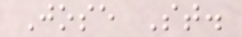Jose St.
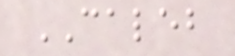CALEB
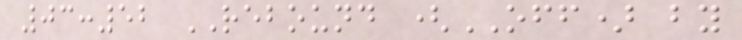03:52 REBOUND (OFF) by
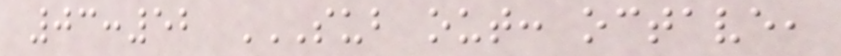03:52 SUB OUT: OCTAVE,
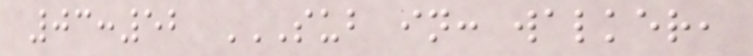03:52 SUB IN: WALKER,
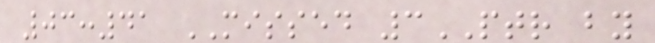03:41 MISSED 3PTR by
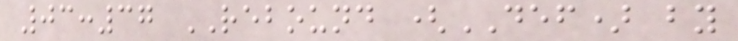03:37 REBOUND (DEF) by
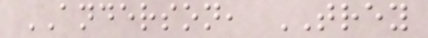ANDERSON, TREY
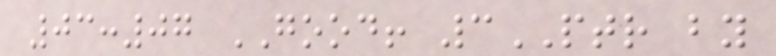03:07 GOOD! 3PTR by
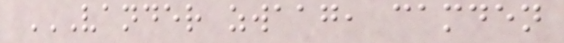VANDER ZWAAG, CAMDEN
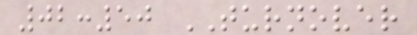02:50 TURNOVER
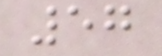57
